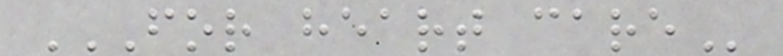FOR HEART CARE
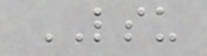LSU
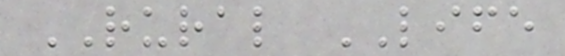RURAL LIFE
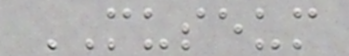MUSEUM
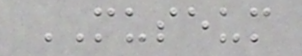MUSEUM
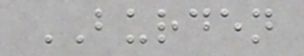BURDEN
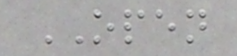OPEN
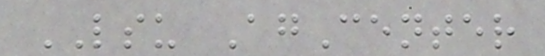LSU AgCenter
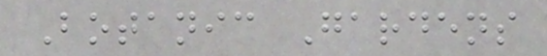Botanic Gardens
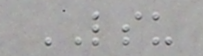LSU
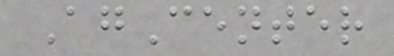AgCenter
